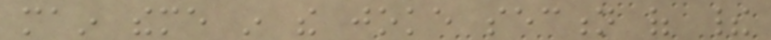main theme in the joke section of their
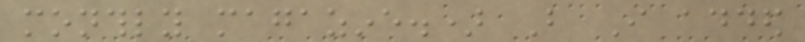monthly magazine.) But I added
